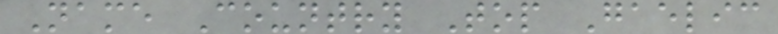Name Country Top Gaelic
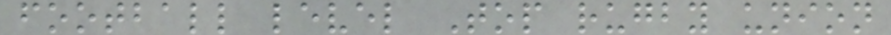football level Top rugby union
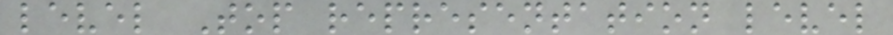level Top representation level
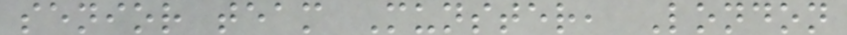senior team Munster, London
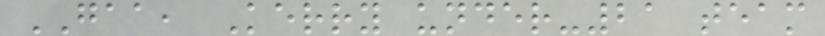GAA, Kerry under-21 team
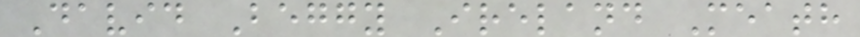David Beggy Ireland Meath
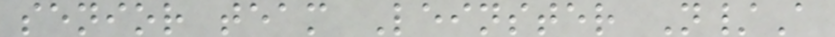senior team Leinster N/A
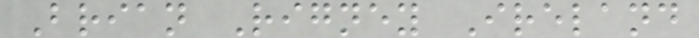Brian Rigney Ireland
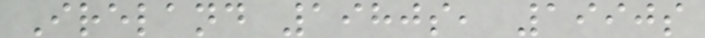Ireland 1980s, 1990s
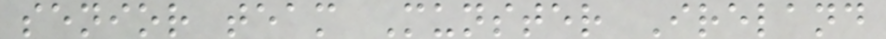senior team Munster Ireland
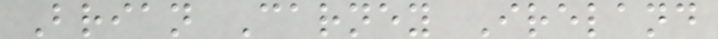Brian Carney Ireland
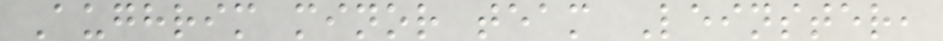Aughrim minor team Leinster,
